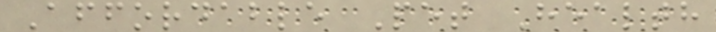Affordable Pet Health
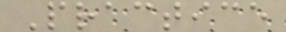Practice
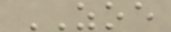ZOE
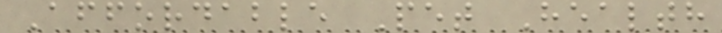Affordable Pet Health
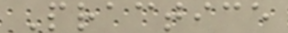Practice
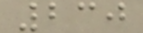230
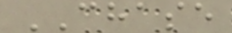CHASE
